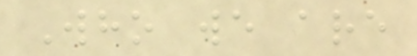Who we are
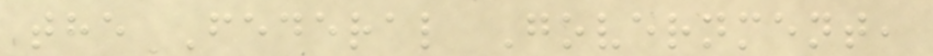the Federal Government,
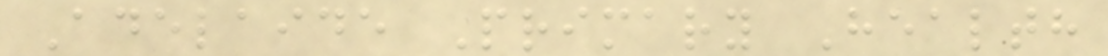Adelaide Primary Health
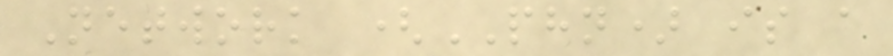Network (PHN) is a
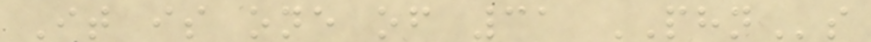It is one of 31 PHNs
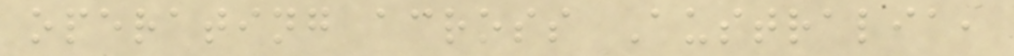operating across Australia,
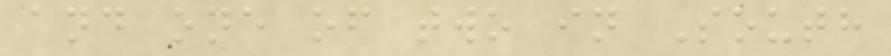and one of two in South
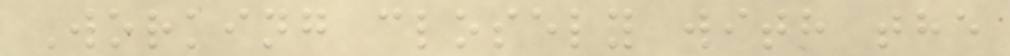Working closely with the
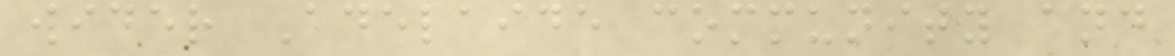wider Adelaide community and
